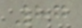87
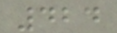424
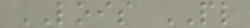LOIS PL
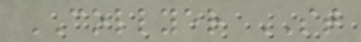COLLYER ST
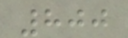800
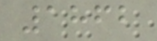1862
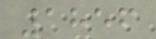1856
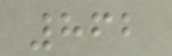862
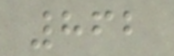862
